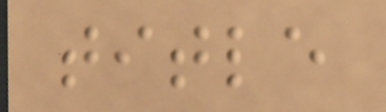title
